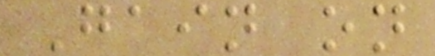Gain on
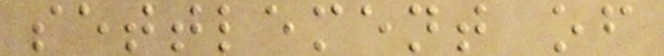settlement of
